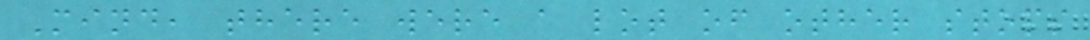Mind, there were a lot of other stops
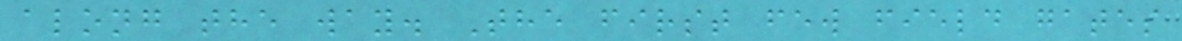along the way. The first few field gates
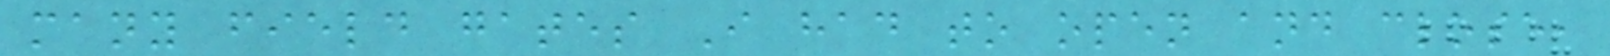many field gates I had to open and close,
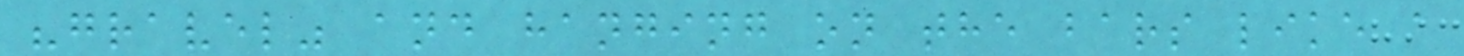"gravel" and hanging on the bars like a
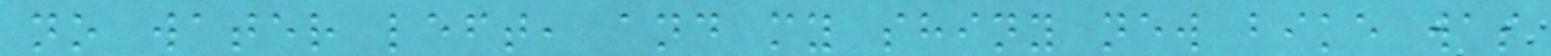no water left, and my shiny new bike was
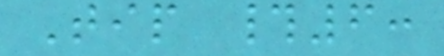Tip #6:
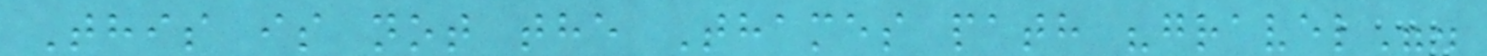This is not the Thames path "gravel".
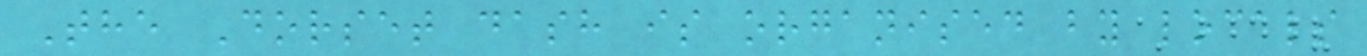The Dorset dash is organised by locals
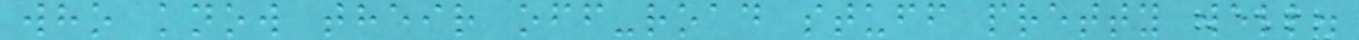who know their off-road stuff pretty well.
